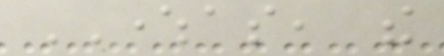WHEREAS, the
